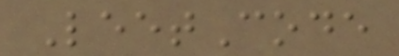LeetCode
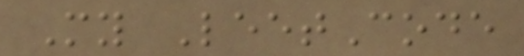My LeetCode
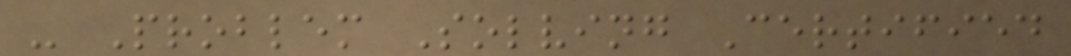- Problem Solving Certified
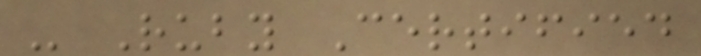- Ruby Certified
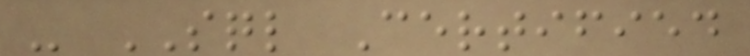- SQL Certified
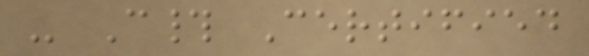- C# Certified
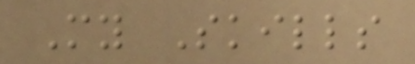My Skills
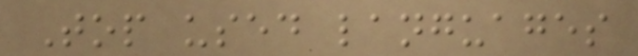Top used languages
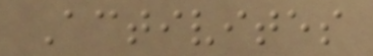Activites
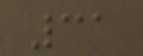31
